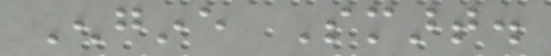Engine Smart.
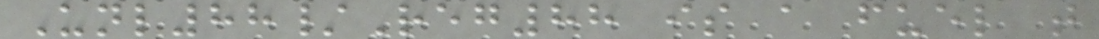Unl88/Reg88 is a fuel that
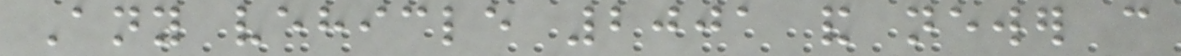Any vehicle 2001 and newer can
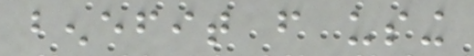benefit from using
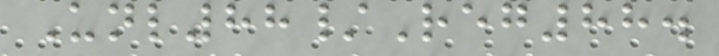Unl88/Reg88.
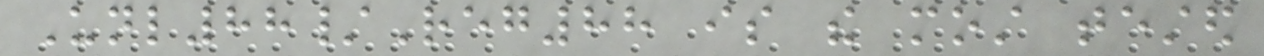Unl88/Reg88 is the most tested
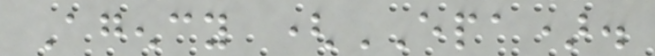Agency (EPA).
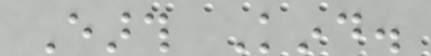Earth Kind.
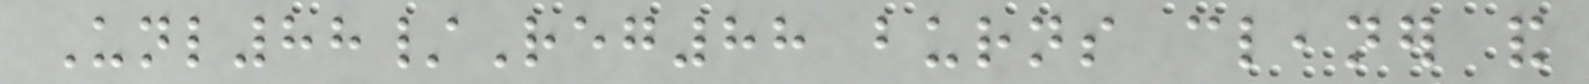Unl88/Reg88 burns cleaner and
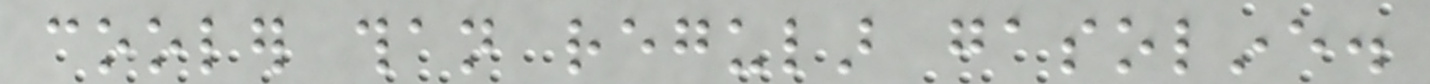cooler than regular gasoline.
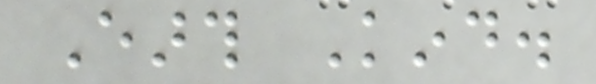Earth Kind.
